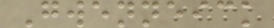Gwenneick
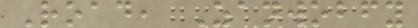Road, Zanwobfy
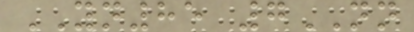YN85 7NN
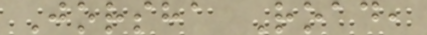Jorsha Road,
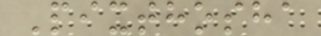Pixthosha
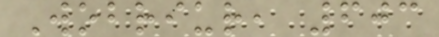Wobriur, 603
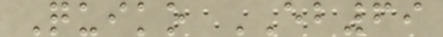Quiko EB69
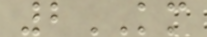2KM
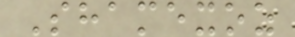Shamexoz
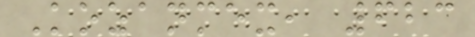Kozanmex, 623
